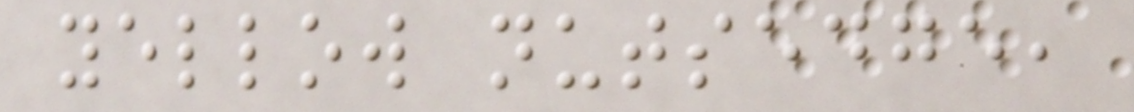yellow nutsedge,
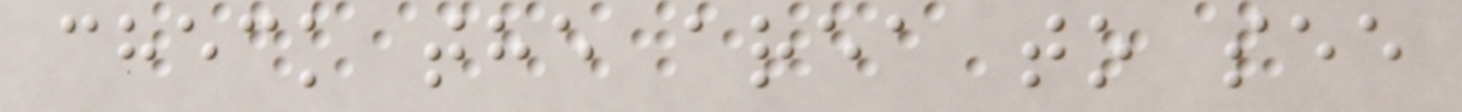check the area to see
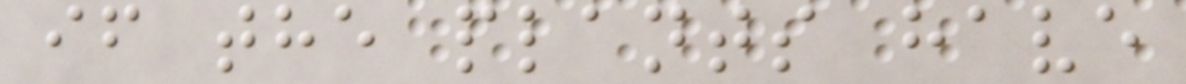if the plants have
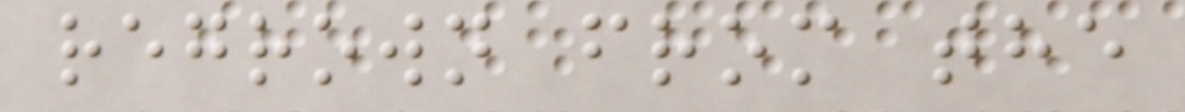regrown from the
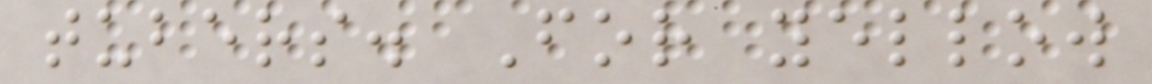tubers. For yellow
